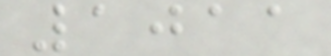1011
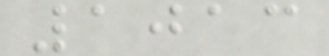1013
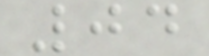04
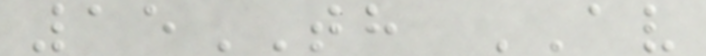15TH AV
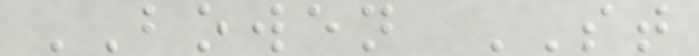BOWEN ST
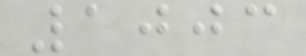1003
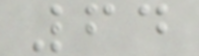64
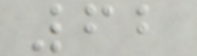62
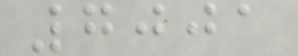7001
